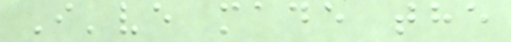I've made the
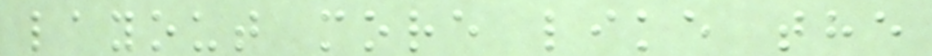layout more like the
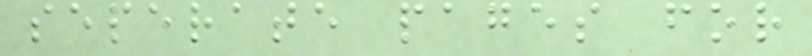seperate pages for
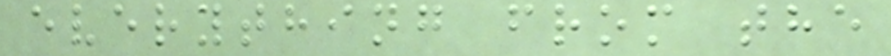everything from the
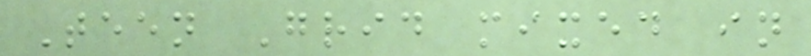Teen Grid mixed in
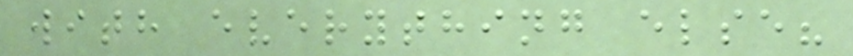with everything else?
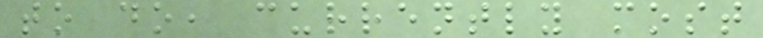to do, currently most
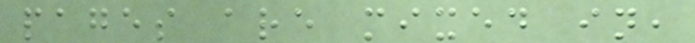pages are mixed in,
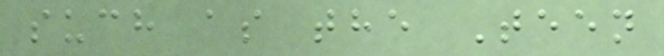such as the Teen
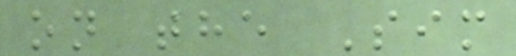on the Sim
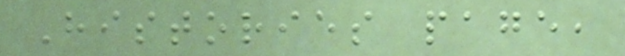Histories page,
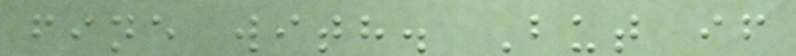fine with. But if
